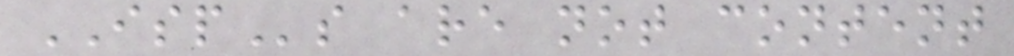ISPs are not content
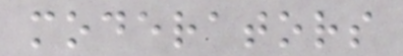moderators
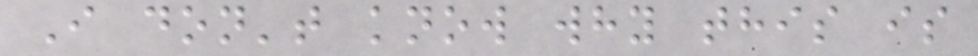I don't know why this is
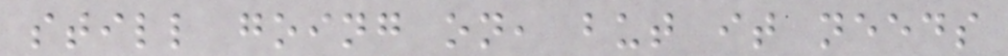still going on, but it needs
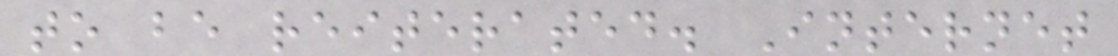to be reiterated. Internet
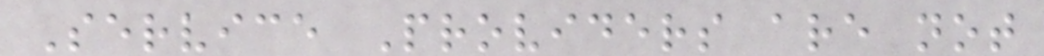Service Providers are not
